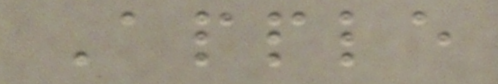Apple
